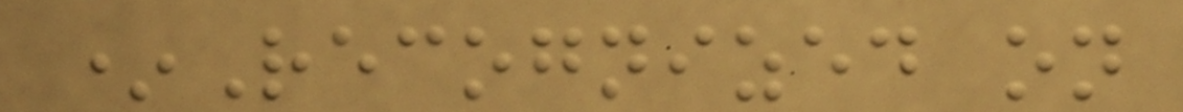*Recognized on
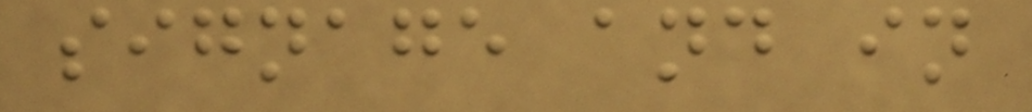signage and in
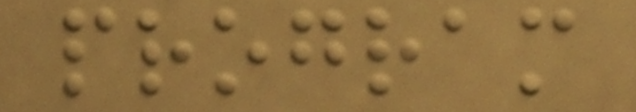program
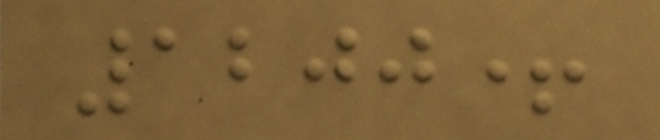1200+
